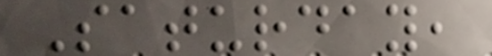Saturday,
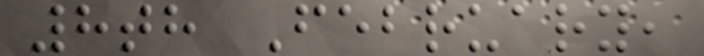8th February,
